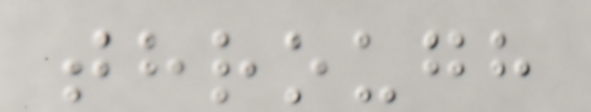through
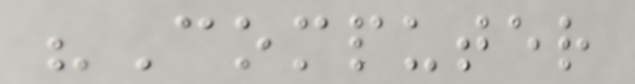"Computer
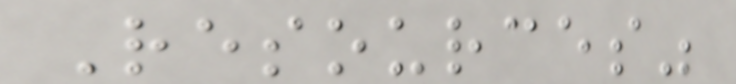Resources"
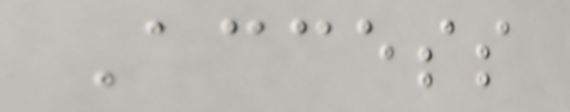Access
